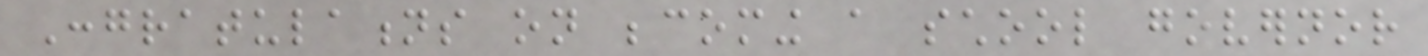Congratulations on becoming a school governor
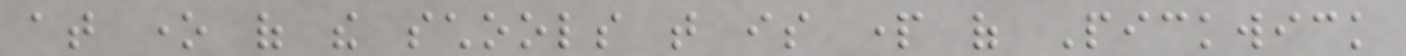at one of the schools that is part of Pickwick
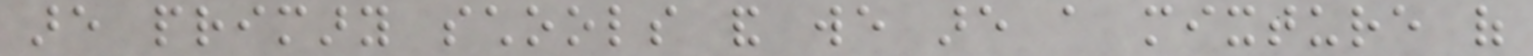are primary schools and we are a mixture of
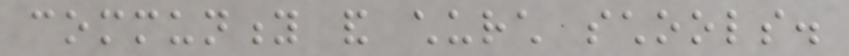community and church schools.
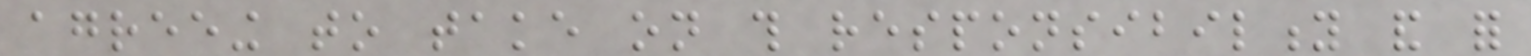agreeing to take on this responsibility and for
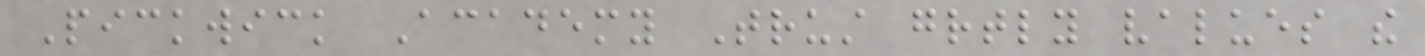Pickwick Academy Trust greatly values the
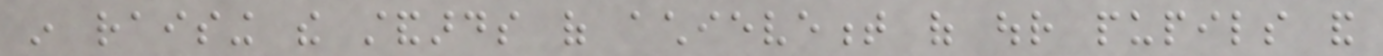in raising the standards of achievement of our pupils and
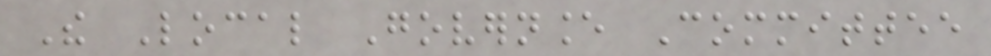The Local Governance Committee
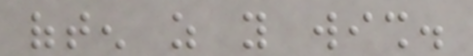often as you wish.
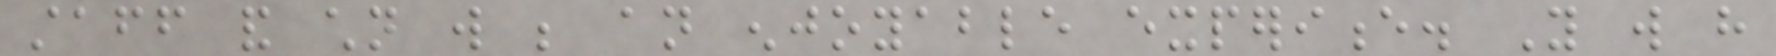staff and children will be an enjoyable experience. You will have
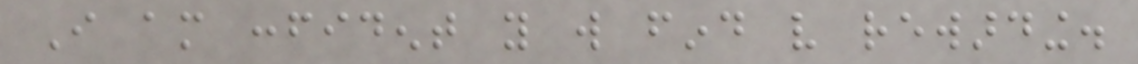I am confident you will find very rewarding.
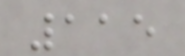115
